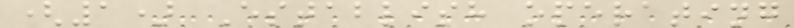(1) Establish operating
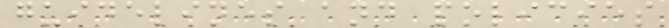guidelines and policies
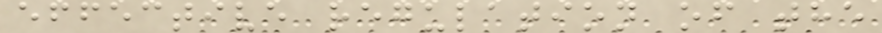effective regulation of the
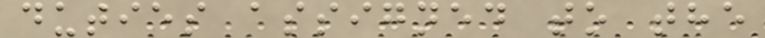duties assigned to the
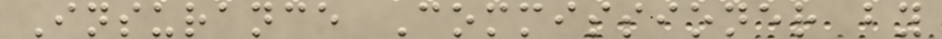Insurance Commissioner by
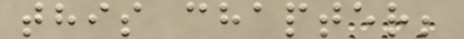this chapter;
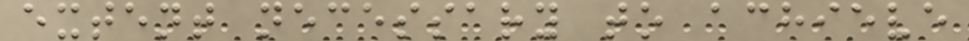extent necessary to achieve
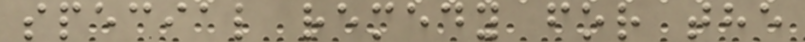special remedy for the
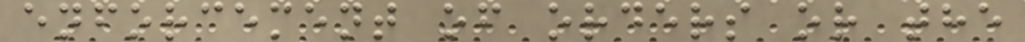enforcement of orders or the
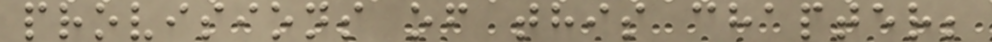provisions of this chapter;
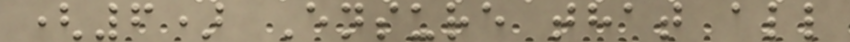(6) Ensure that all
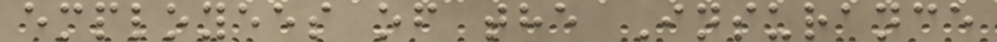employees of the Insurance
